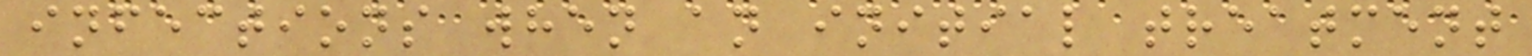infections when an initial treatment
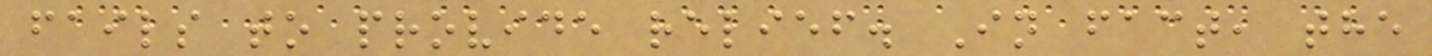fails to provide relief. In fact, the
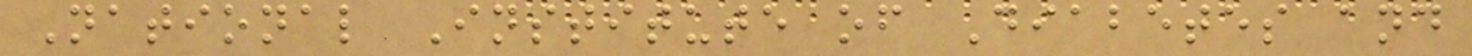National Institute of Diabetes and
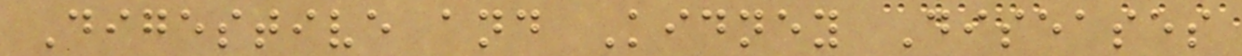Digestive and Kidney Diseases
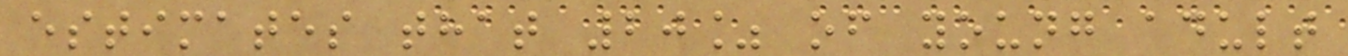estimates that 20% of young adult
